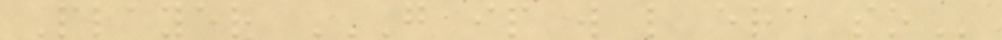Player G IP W L ERA SO
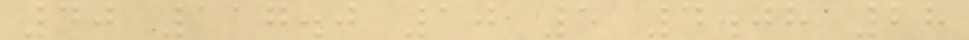40 117.0 10 5 4.08 28
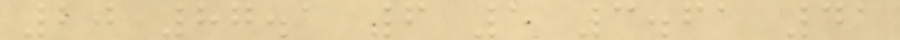20 87.1 6 5 3.61 41
